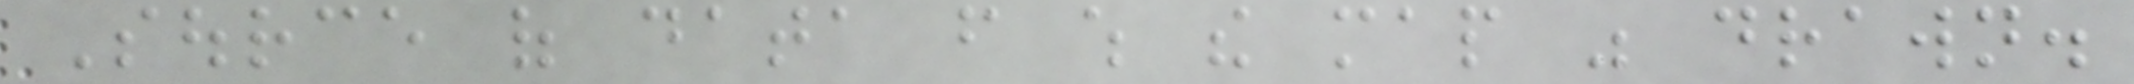Source of data from which the map was drawn.
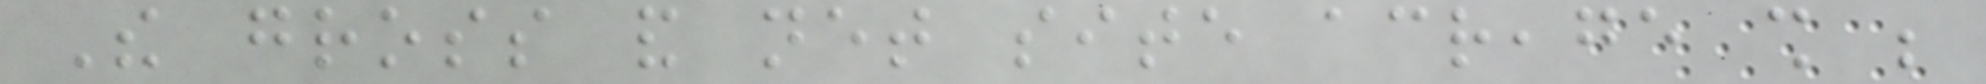The gross and net site acreage shall be
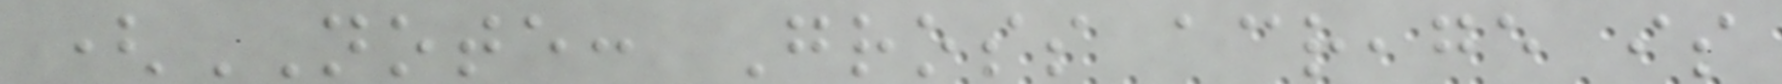(NOTE: Gross acreage is
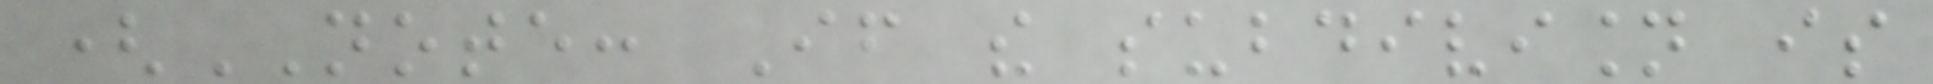(NOTE: If the subdivision is
